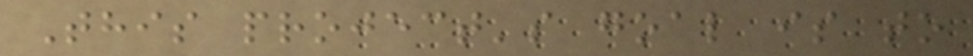This project's goal is to
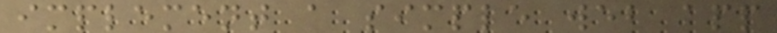implement a simple web app
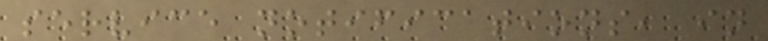service notifications, in
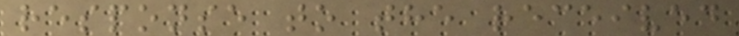response to the received
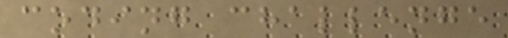coding challenge
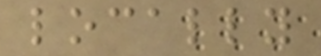locally
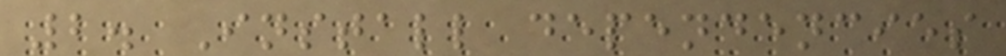2. Install dependencies
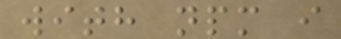with npm i
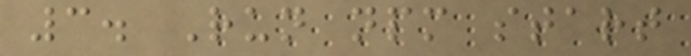3. Run npm start
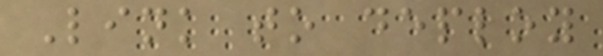Link to deploy
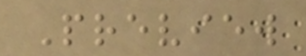Preview
